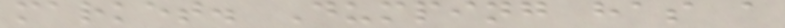market. Dumping has a
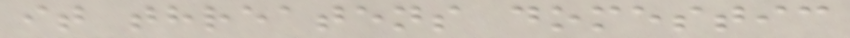it threatens domestic
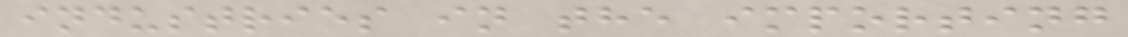industries in the importing
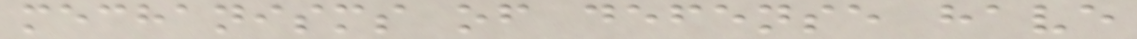mechanisms of defense have
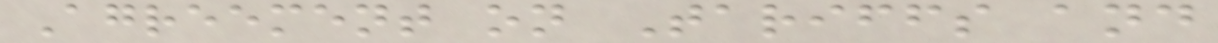Agreement on Tariffs and
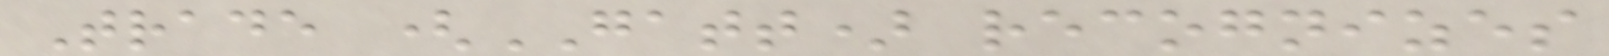Trade (GATT) recognizes
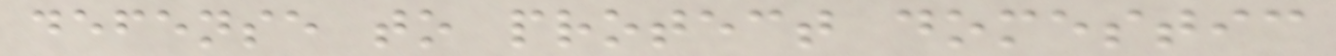defense to protect domestic
